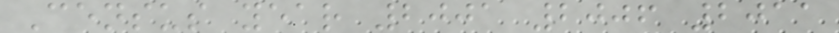Census year 2001 2006 2011
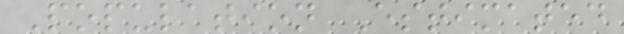Population Estimated
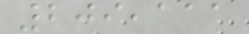209,111
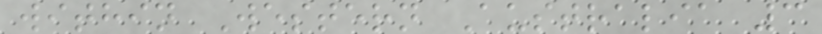within Western Australia 3
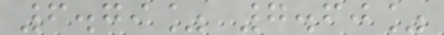6.79% 7.60%
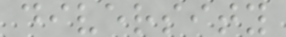diversity
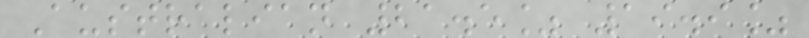Australian 21.5% 19.9%
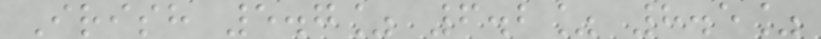Irish 5.7% 6.2% 8.5%
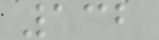132
